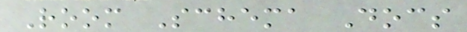Room Schema Docs
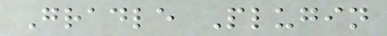Gradle Plugin
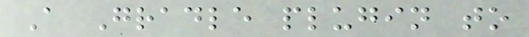A Gradle plugin to
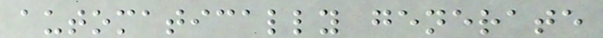automatically generate
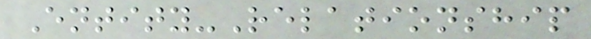Entity-Relationship
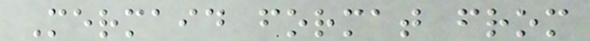Mermaid format from
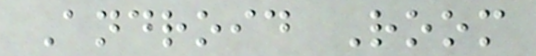Android Room
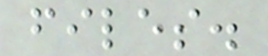files.
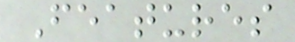Features
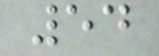54
